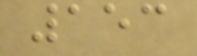153
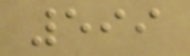599
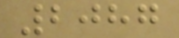2087
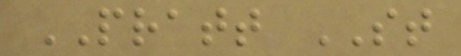PRATT ST
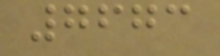7673
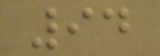94
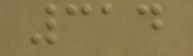314
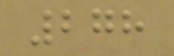278
